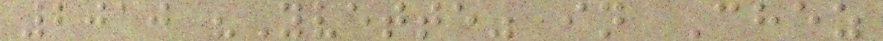2010 "Yvette" in Chez
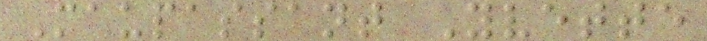Maupassant Yvette
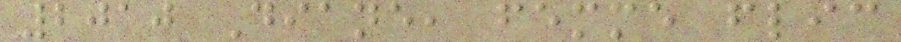2010 Diane, femme flic
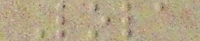Lola
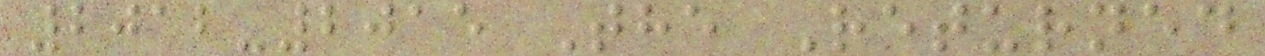2012-2015 The Returned
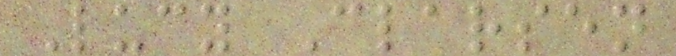Lucy Clarsen
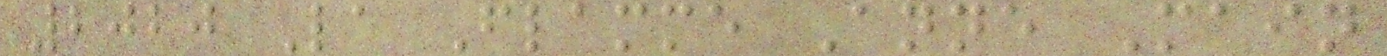2020 La Flamme Anne Main
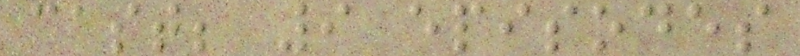cast; 9 episodes
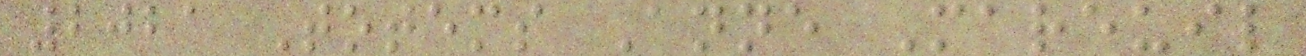2021 Totems Anne Mareuil
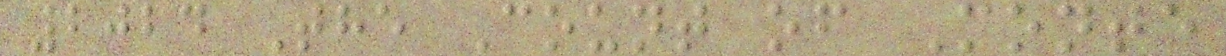2024 The Count of Monte
